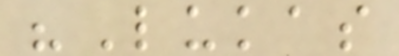"Lukas
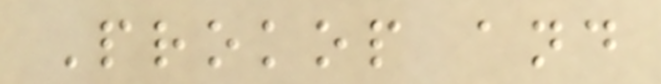Prokop and
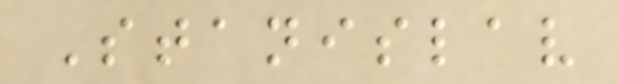Stanislav
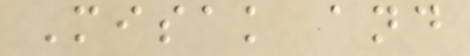Misak and
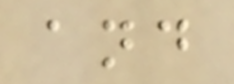and
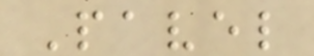Pavel
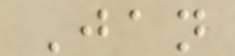Jan
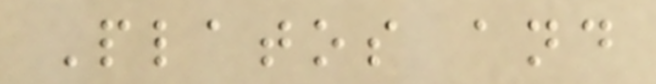Platos and
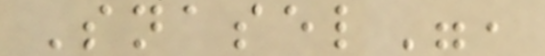Snasel",
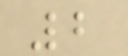2
